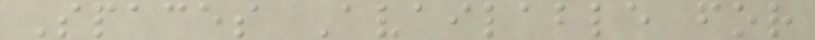Spaces Available for
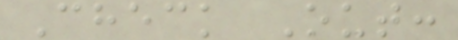Check Out:
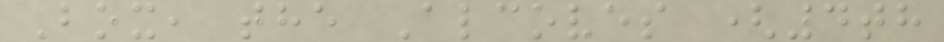Box, the Alcoves (4th
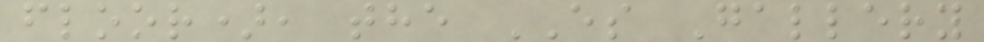floor), the ES Gallery
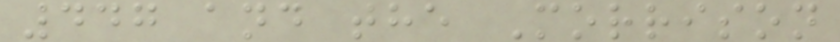447 and the Morrison
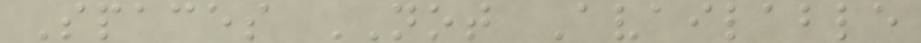Spaces NOT Available
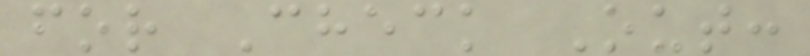for Check Out:
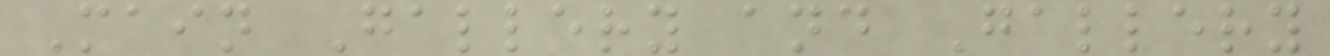Main Gallery and Gallery
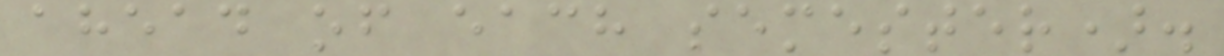ahead of each semester).
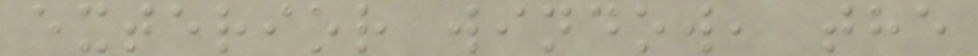exterior window, the
